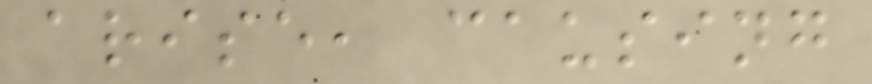arise, causing
